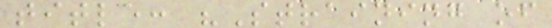title: "Straining of
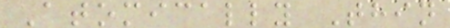Atomically Thin
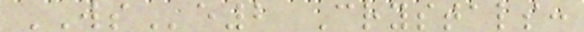WSe2 Crystals:
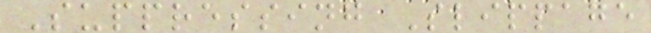Suppressing Slippage
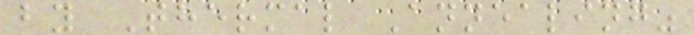by Thermal Annealing"
